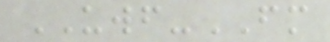UWF-FM
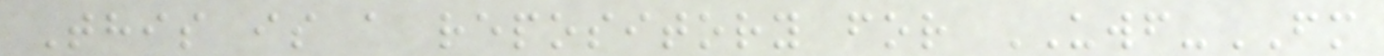This is a repository for UWF-FM
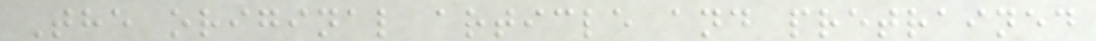The original article and pretrained
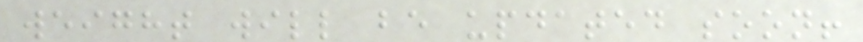weight will be updated soon!
